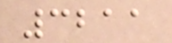3211
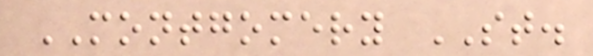MONTGOMERY ST.
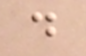d
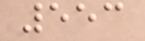553
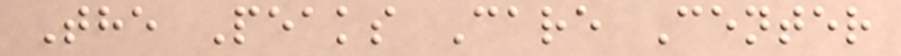The Peaks Care Center
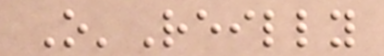O'Reilly
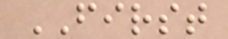FIRST
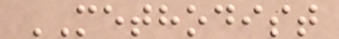METHODIST
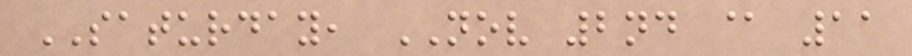SATURDAY, NOV 2nd @ 11
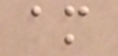am
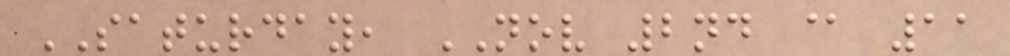SATURDAY, NOV 2nd @ 11
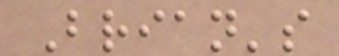Brian's
